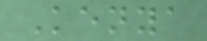Kenya
